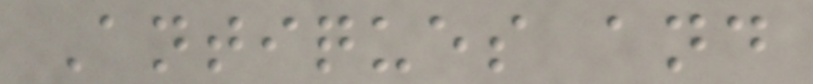Antiques and
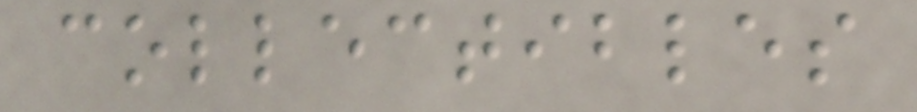collectibles
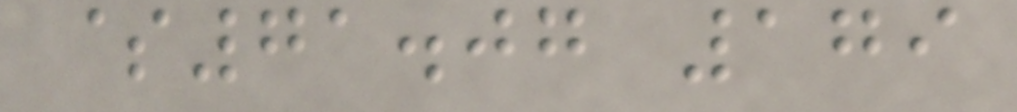$71.07 179
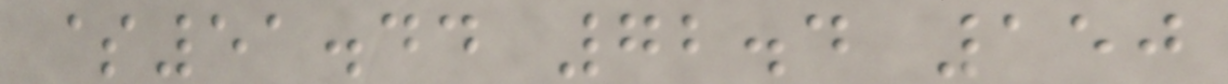$51.44 72.4 150
